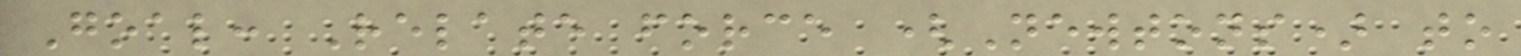Goal: Relate force (Newtons) to
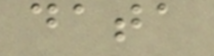data
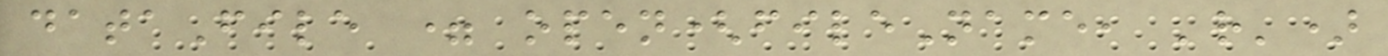dataFile = open(fileName, 'r')
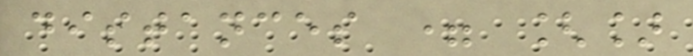distances = []
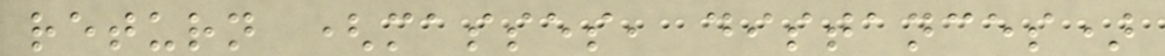return (masses, distances)
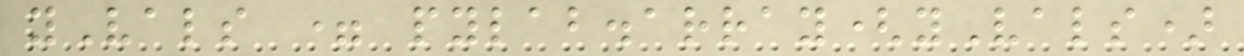yVals = pylab.array(yVals)
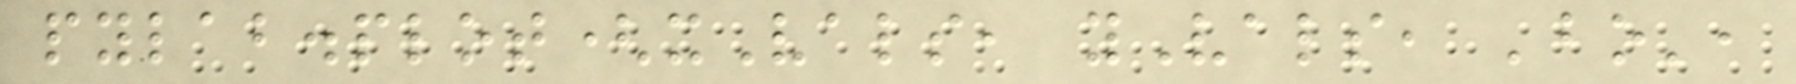pylab.plot(xVals, yVals, 'bo',
